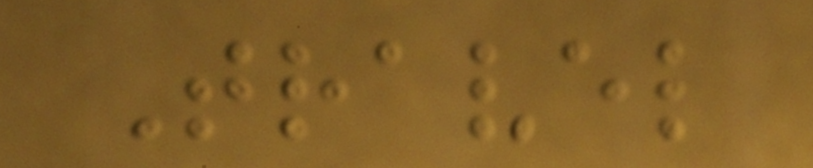Travel
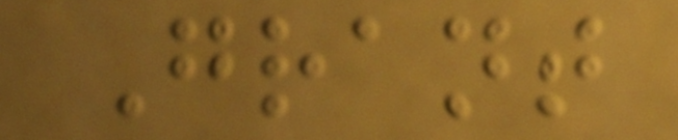Grant
